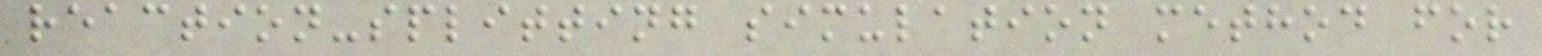reaction-splitting simulation method for
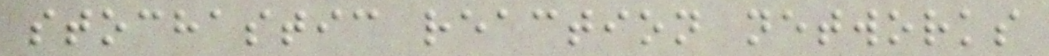stochastic reaction networks
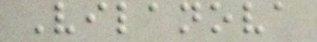Vilanova
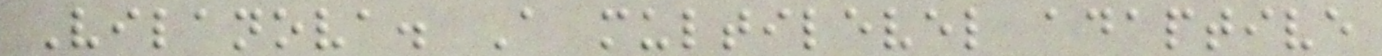Vilanova. A multilevel adaptive
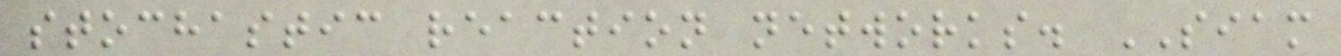stochastic reaction networks. SIAM
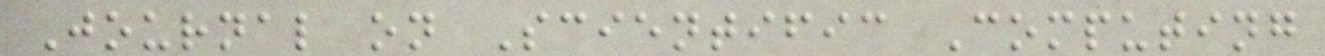Journal on Scientific Computing
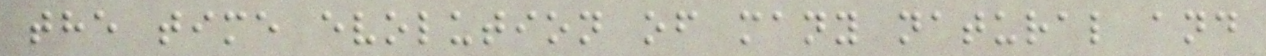the time evolution of many natural and
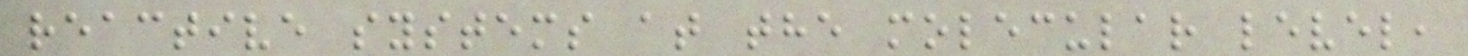reactive systems at the molecular level,
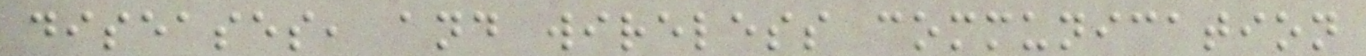diseases, and wireless communication
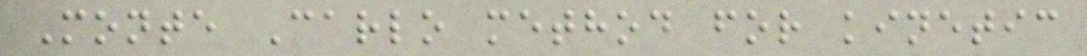Monte Carlo method for kinetic
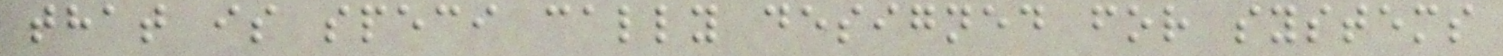that is speci cally designed for systems
